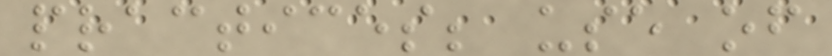practices; use of
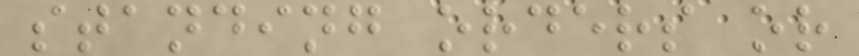standing orders or
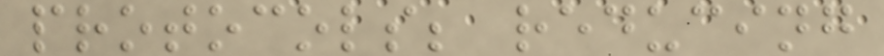protocols; reducing
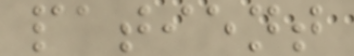patient
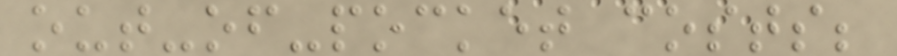out-of-pocket costs;
